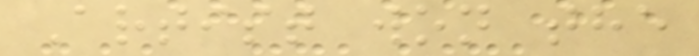Artist won the
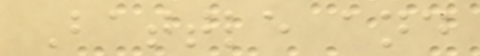Battle and
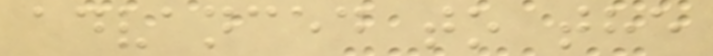advanced to the
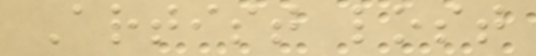Artist lost
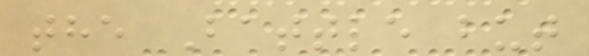the Battle but
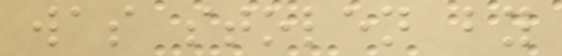was stolen by
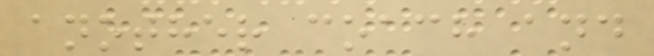another coach and
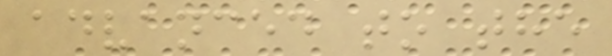advanced to the
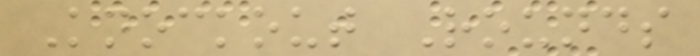Knockout Rounds
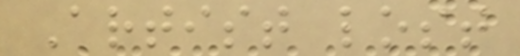Artist lost
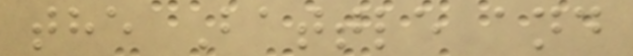the Battle and
